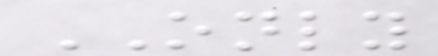ONLY
